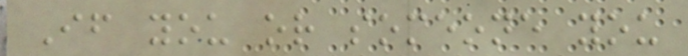If you or someone you
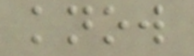know
